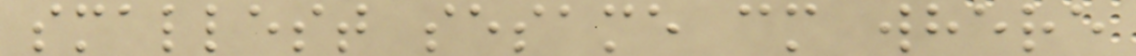smallest sesame cm where
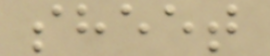sheet
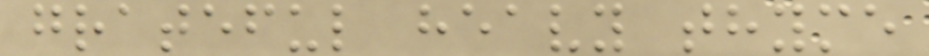grateful heavy thyme
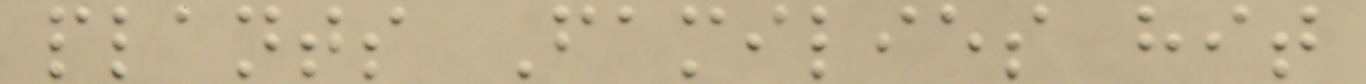plants Families hit
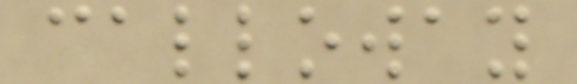calloway
